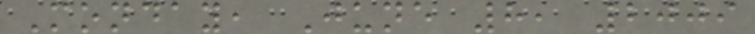Monday, June 8, 2009
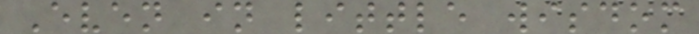Even in little wisdom
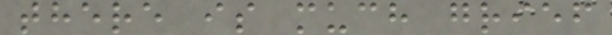there is much grief
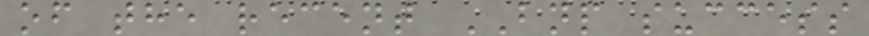of the recent BNP success
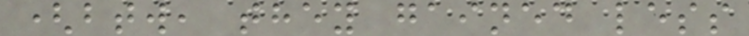(btw, they gained less
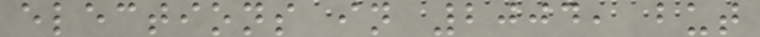elections in 2004, but
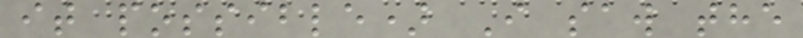it possible) I saw the
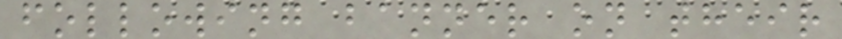following banner on their
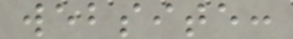website:
